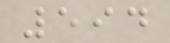594
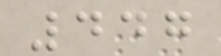447
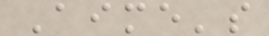Aime's
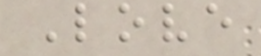Love
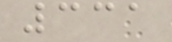331
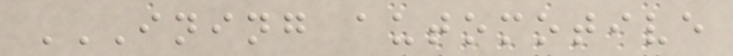INING AUTOMOTIVE
